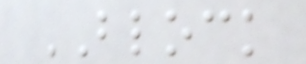BLOCK
